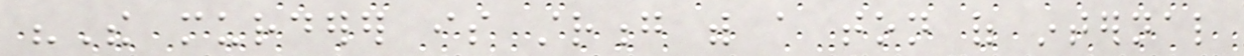"The murderer is strong with a ton of internal
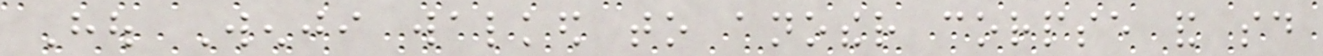Hou Wenji walked to another corpse and said
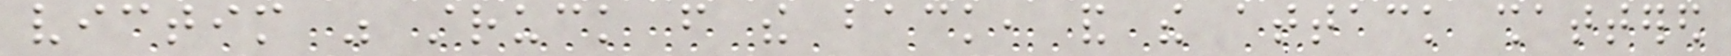victim was struck from the back, and the attack shattered
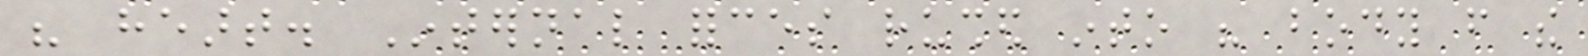his heart. Internal forces rushed into his body from the
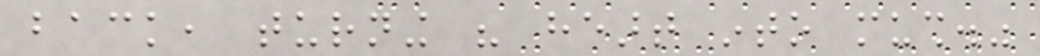back, turning his heart into mush."
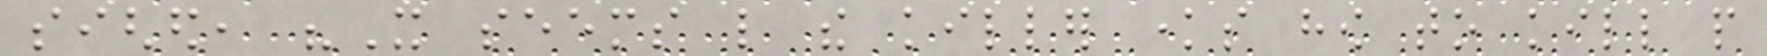sighed, "It seems like the killer knows how to kill people
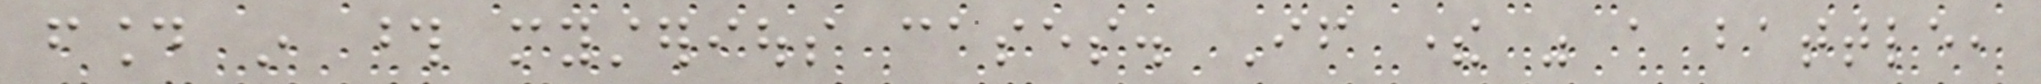found in those mysterious cases. If there was a battle,
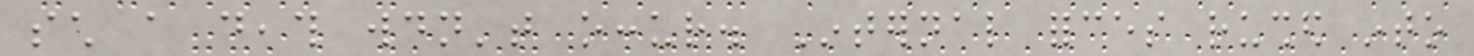such a death wouldn't occur. Internal forces rushed into
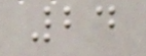24
